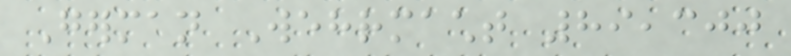German Wehrmacht 89,300
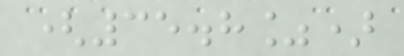(35.8%)
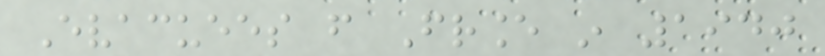Evacuees from France in 1940
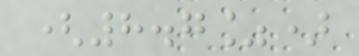(8.7%)
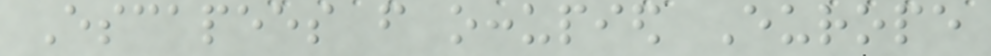Escapees from occupied Europe
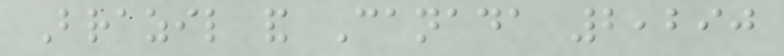Brazil and Canada 2,290
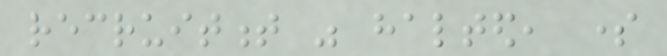recruitment was halted, some
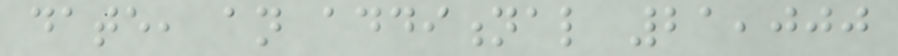date, an additional 21,000
